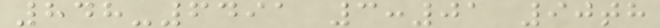848-6491 3:01 90th
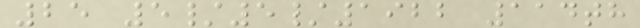25 5/5/1922 114th
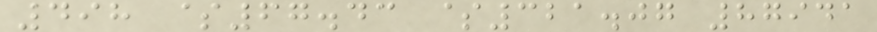498 $67.43 $321.07 87941
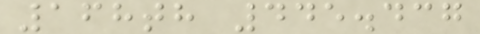168th 445.437
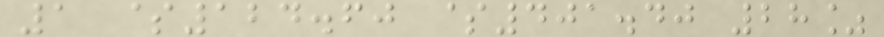1 $124.60 $401.40 28%
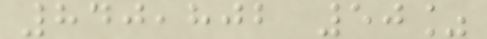840,802 50%
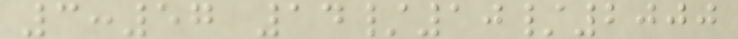3:57 14/10/2000
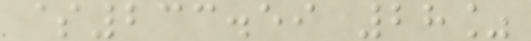$233.59 28%
